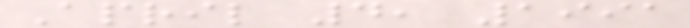April 4, 1991
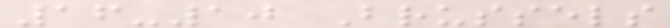16-10 Brussels
